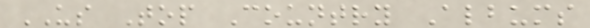US Top Country Albums
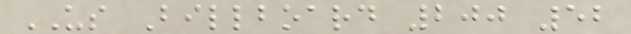US Billboard 200 52
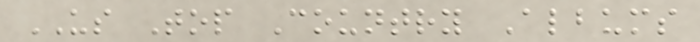US Top Country Albums
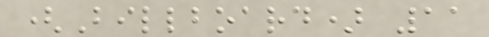(Billboard) 11
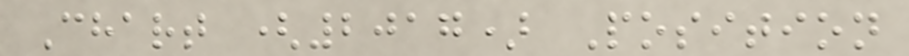Chart (2017) Position
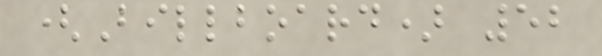(Billboard) 52
